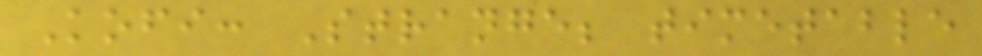Kofi: Strange; timetable
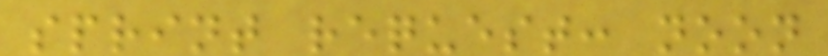sprint request: noon
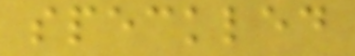speckled
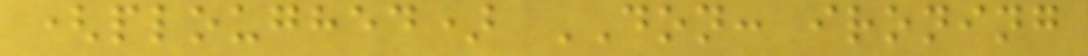(ploughed) DON: ironing
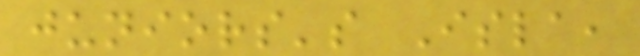juniors's Isla,
